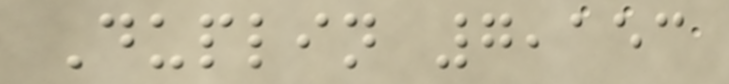Duplin 7,153
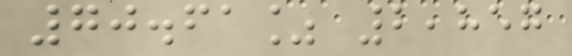70.61% 2,857
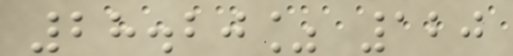28.20% 120
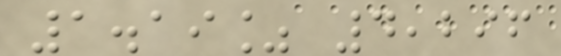1.19% 4,296
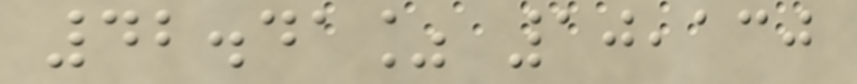42.41% 10,130
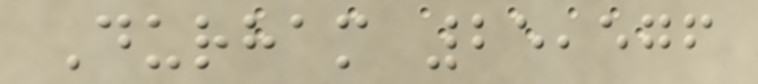Durham 25,576
